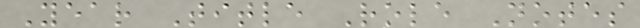Year Title Role Notes
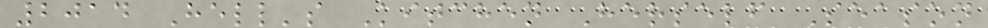2014 Hell's Kitchen Herself Season
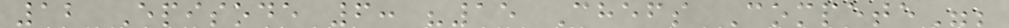12 Episode 6: "15 Chefs Compete";
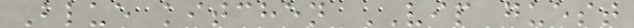Blue kitchen VIP guest
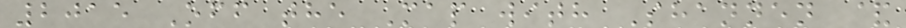2015 Off the Map with Shannen &
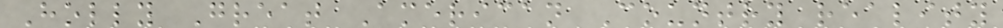Holly Great American Country reality
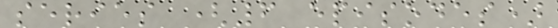series (6 episodes)
